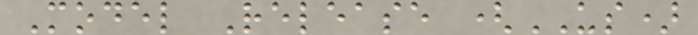Model Release (US)
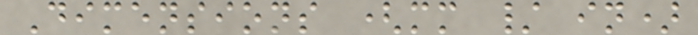Dimensions (mm / in)
